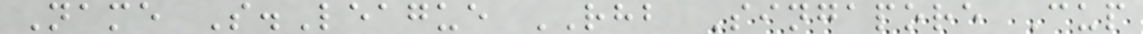Name S.League RHB Singapore Cup
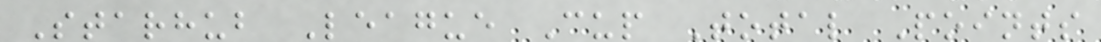Starhub League Cup Total Points
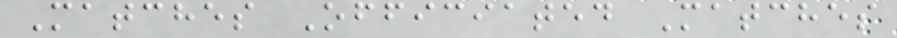Matches Officiated Matches
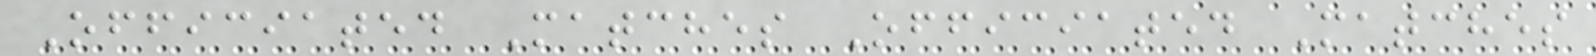Officiated Matches Officiated Matches
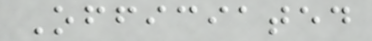Officiated
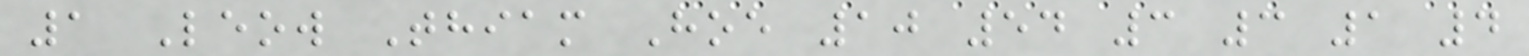1 Leow Thiam Hoe 10 54 3 3 1 4
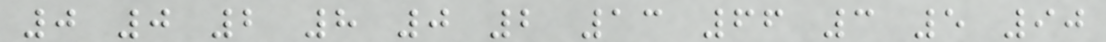0 0 2 8 0 2 13 66 3 5 90
